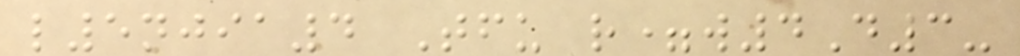l5njia4 Tfu r=w4D3-
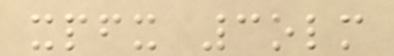xpfx 3olm
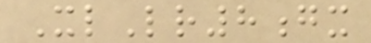XlLr8gx
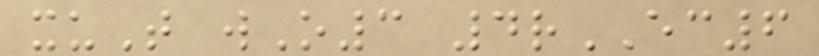xuT wO3 4rEC6
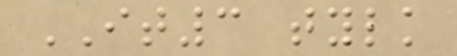IT3 tylk
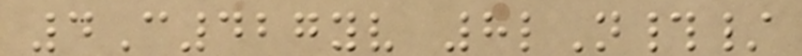4C427yv 8lN#/
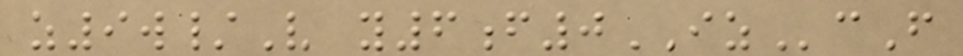z9w/V y6f0IZcF
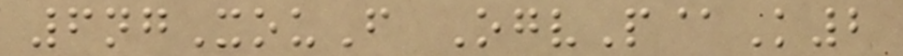6ngXouF OgvP@K2
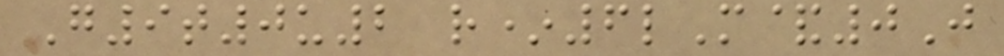G9t0u2 r*6lM&0J
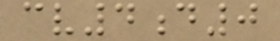cv4d0
